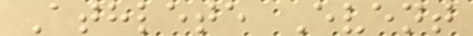Athlete Event
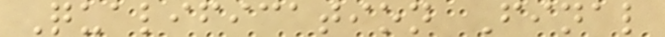Qualification Final
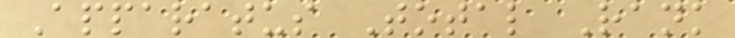Apparatus Total Rank
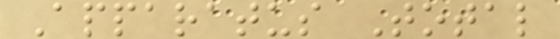Apparatus Total
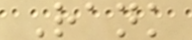Rank
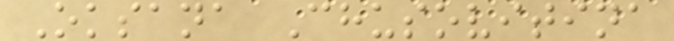Oksana Chusovitina
